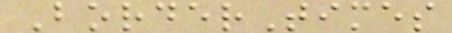BorderTimes
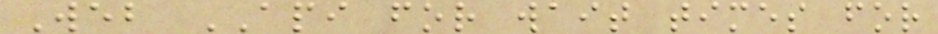Web API for wait times for
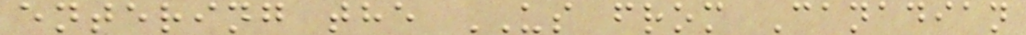entering the US from Canadian
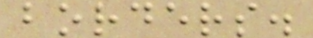borders.
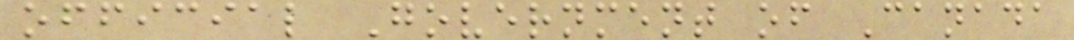official Government of Canada
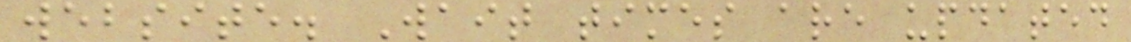website. Wait times are updated
